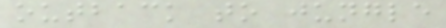outback to jungle
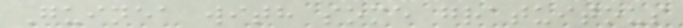Guinea with some gratuitous
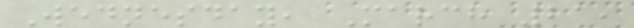Wednesday, March 21,
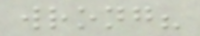wrong?
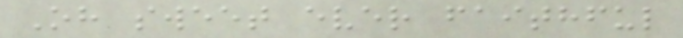Oh sweet ever faithful
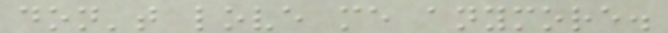don't love me anymore.
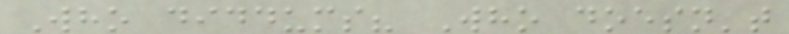Who diddums? Who doesn't
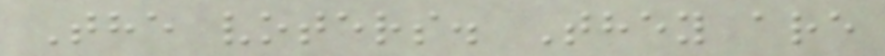The voters. They are
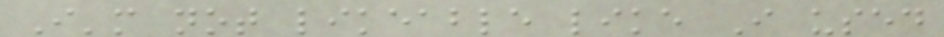I'm not likeable like I used
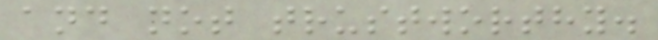and not trustworthy.
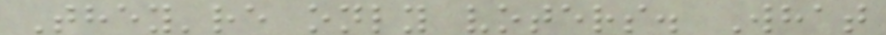They're only voters. What
